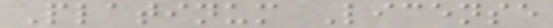Platinum License
